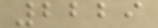2229
